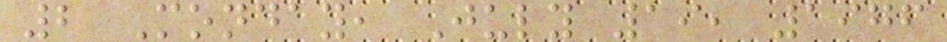2 Monday, July 19, 1976
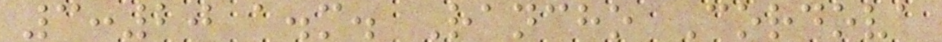3:20 a.m. Rancho Cordova
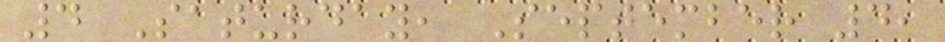4 Saturday, September 4,
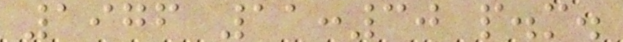1976 11:30 p.m.
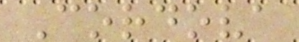Cordova
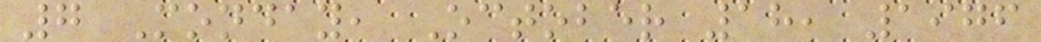7 Monday, October 18, 1976
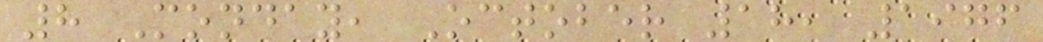8 Monday, October 18, 1976
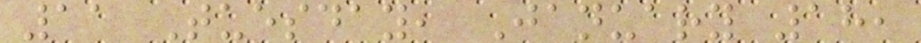11 Tuesday, January 18,
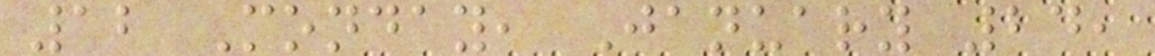12 Monday, January 24,
